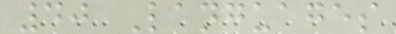40 Languages
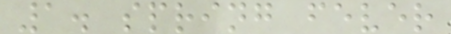1. spring fever
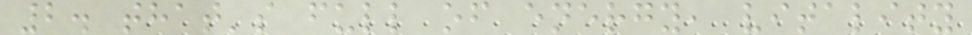2. that's full of energy, vitality
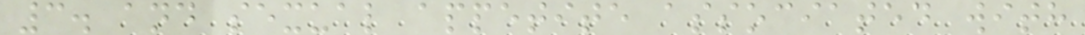3. and sexual appetite associated with
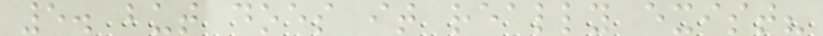5. but does it really exist?
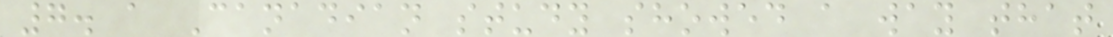7. a Canadian study showed a way that
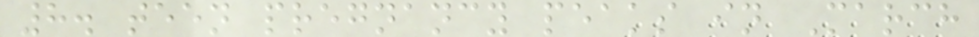8. teen pregnancy peaks in March
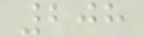208
